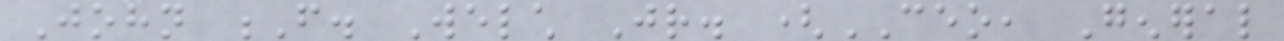John F. Welch Jr. (CEO, General
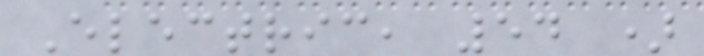Electric, 54 )
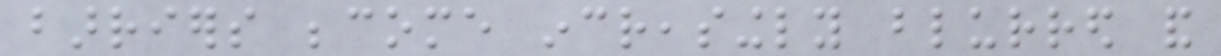barriers become increasingly blurred and
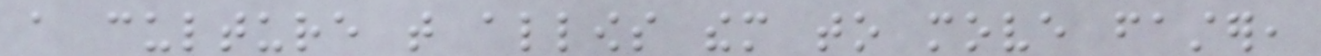a culture that allows them to move faster,
